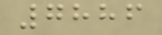7886
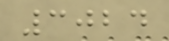3024
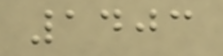1403
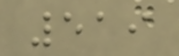519
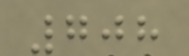708
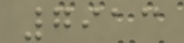7913
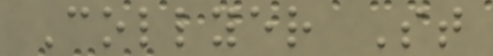Collyer St
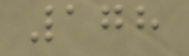178
